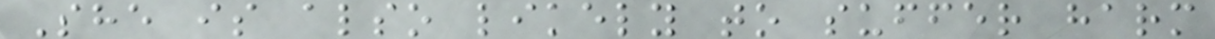She is also likely to suffer harm
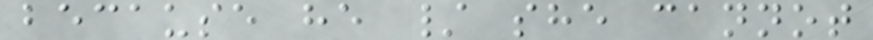because he / she cannot
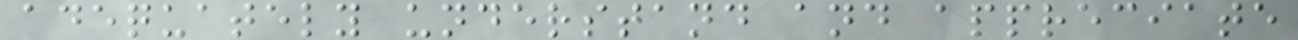adequately understand and appreciate
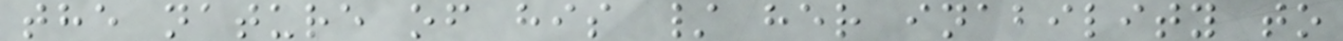the nature of his / her inability to
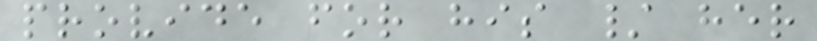provide for his / her
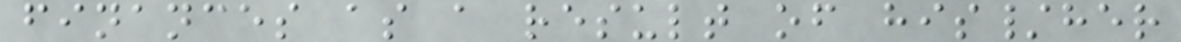finances as a result of his/her
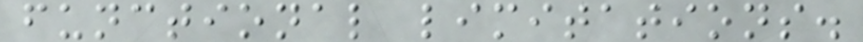functional limitations.
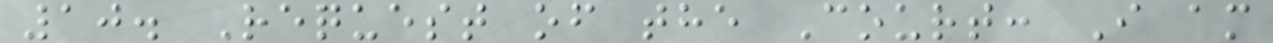10. Request of the Court: I am
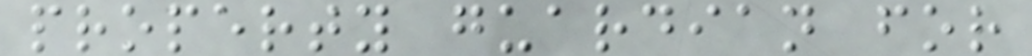property guardian for
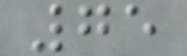75
